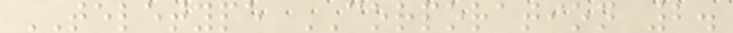TELETYPE CORPORATION 2.
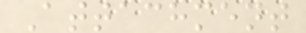Attachment
